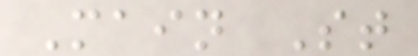Main St
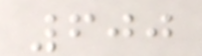600
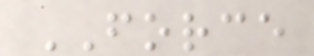FORCE
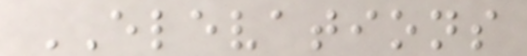ELEVATIONS
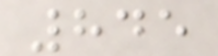845
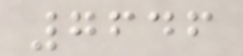7646
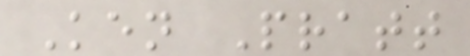Ken Pratt
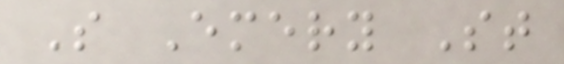S Emery St
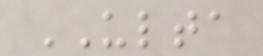ULTA
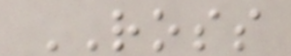ROSS
